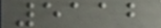5112
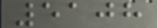5108
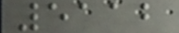5112
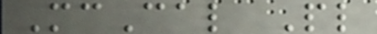McCal Pl
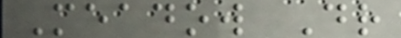Meadow Dr
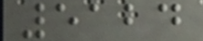5124
